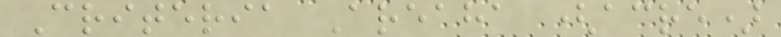Criteria Areaha (acre)
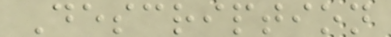Description
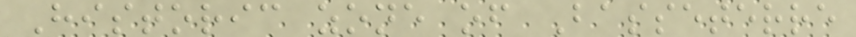Historic zone of Basseterre
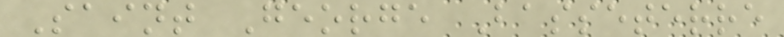Saint George Basseterre
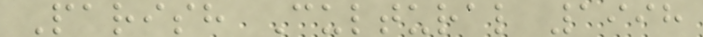Parish Cultural 1998
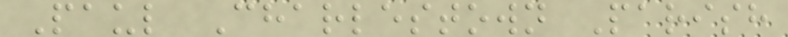Paul Charlestown Parish
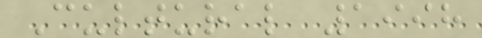Cultural 1998
